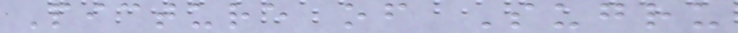Picture of Sugru
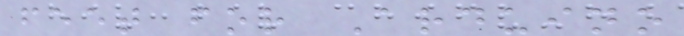feet for Arduino
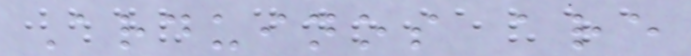Arduinos are
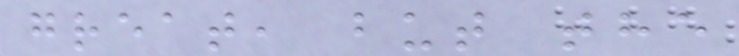great, but the
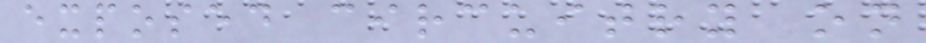exposed circuitry on
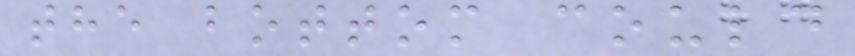the bottom could
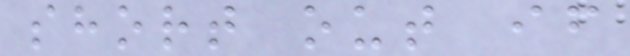short out if
